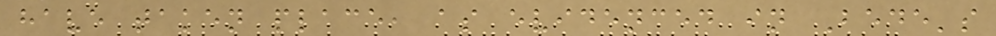have taken place, as evidenced in Bede's
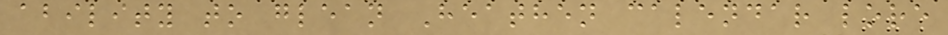ability to glean Heathen calendar lore
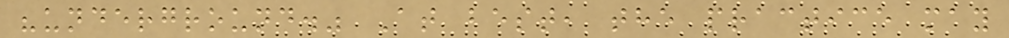"underground." At best, the practice may
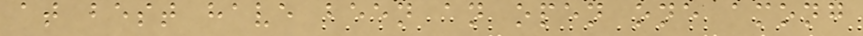at best have been an open one among
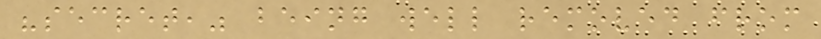"secret," being well removed from
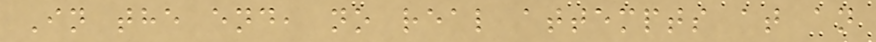In the end, no real attempts at an
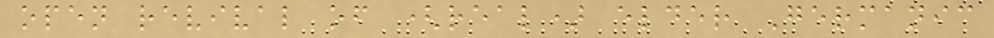open revival of (real) elder Germanic
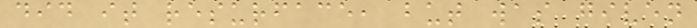did it resurface, but was given
